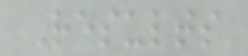Results
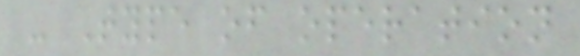- Type of operation
